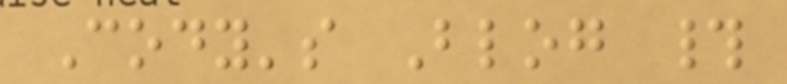Cody's Blog #
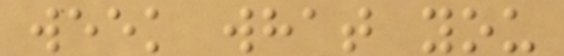week what you
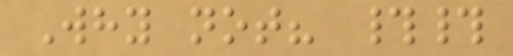Why not? ##
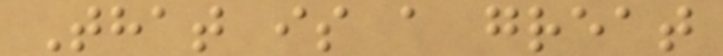That is a great
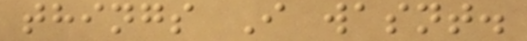things I wasnt.
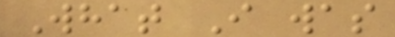What I was
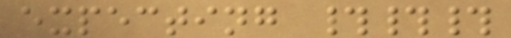expecting ###
